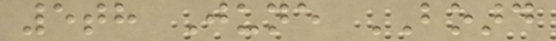5th June BOARD
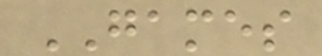GAMES
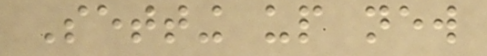Setting up new
